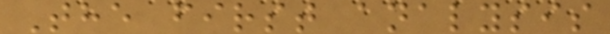The first analysis
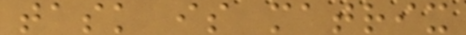task is matrix
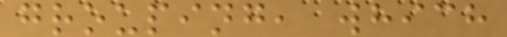grouping, which
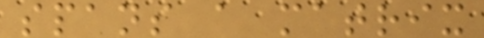spans a matrix
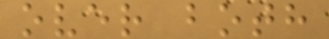over both
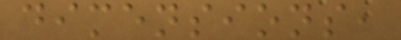dimensions,
